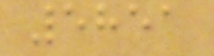5851
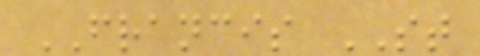FRANCIS ST
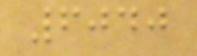6040
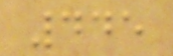445
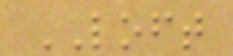LOFT
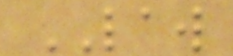LAW
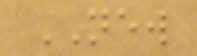NEW
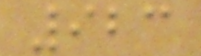923
